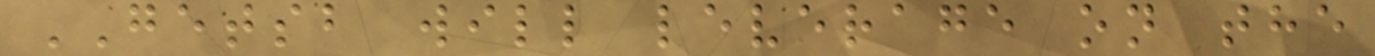GETSB will leverage on the
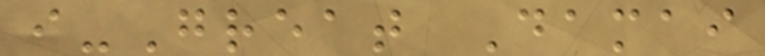i-Great Damai
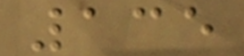135
